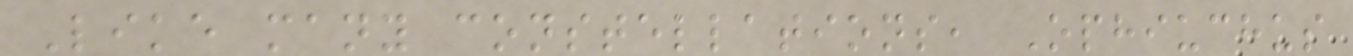Like many constellations, Ophiuchus
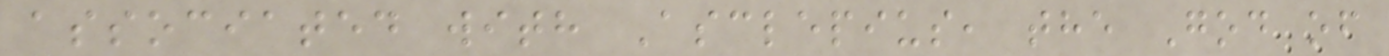associated with Asclepius, the God of
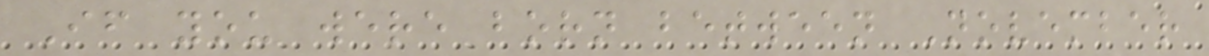If you were born between November
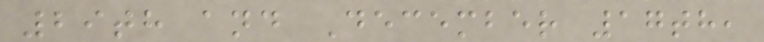29th and December 17th,
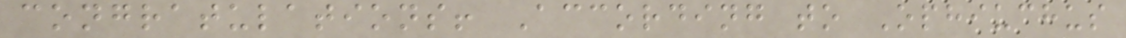congratulations! According to Ophiuchus
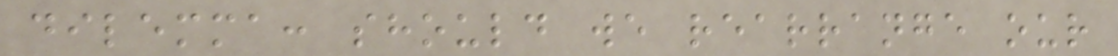dilemma: should we rearrange our
